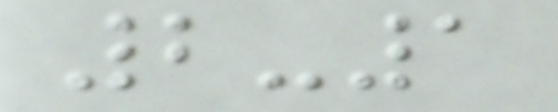2-1
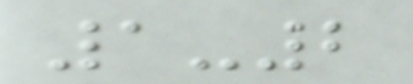1-2
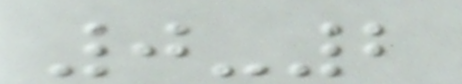0-2
